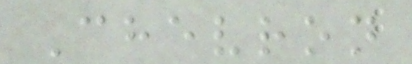Chevron
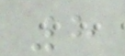8
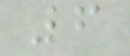6
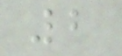2
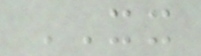XX
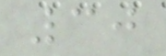30
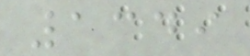1349
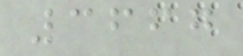3667
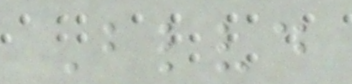Blvd
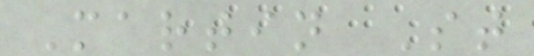Martin St
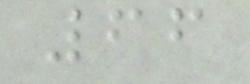66
